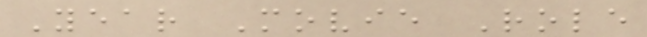Year Movie Role
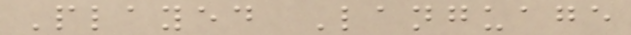Played Language
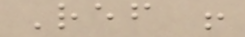Ref !
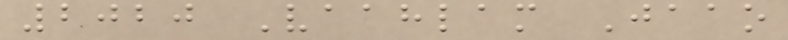2020 Vaahlam Jaao
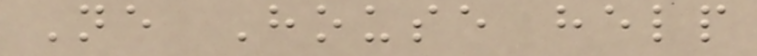Ne House help
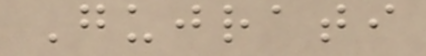Gujrati
